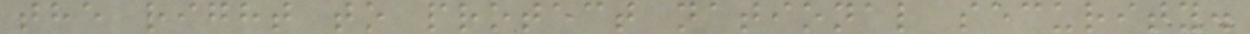the right to protect national security.
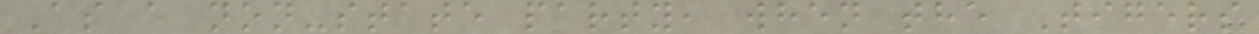As a non-state party, when the Tigers
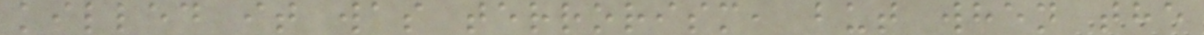killed it was terrorism, but when the
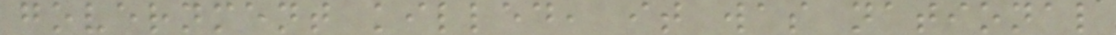government killed, it was national
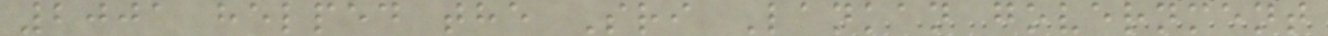2001 helped the Sri Lankan government
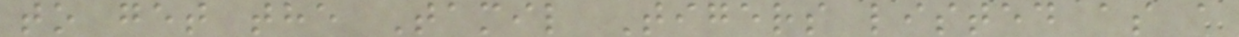to get the Tamil Tigers listed as a
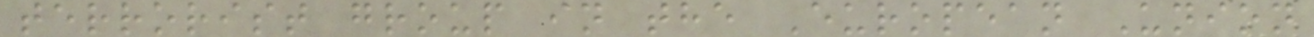terrorist group in the European Union
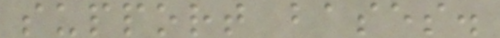support bases.
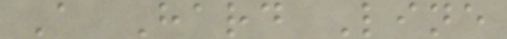A Hard Line
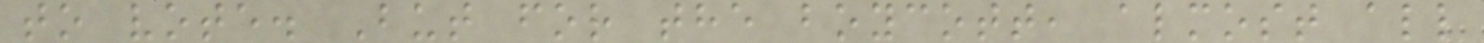to vote. But for the boycott, almost all
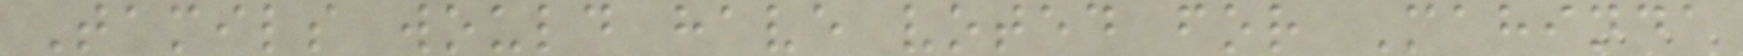Tamils would have voted for Mahinda
